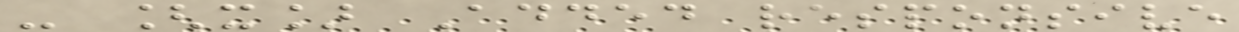- [x] Added responsive
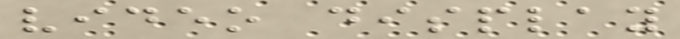video display
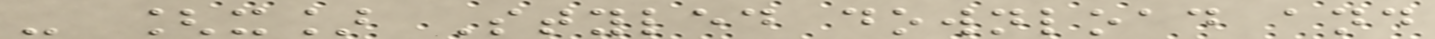- [x] Styled download and
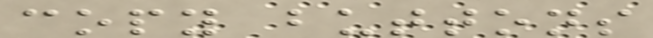copy buttons
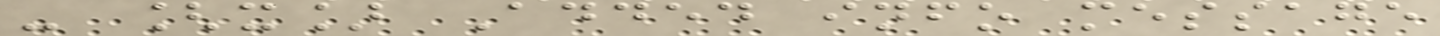- [x] Added info message
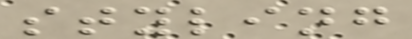styling
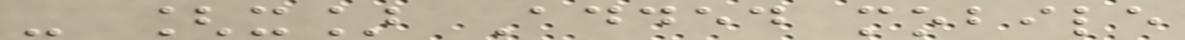- [x] Added mobile
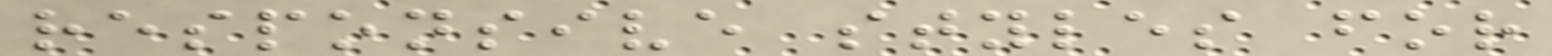responsive styles for
